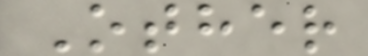Other
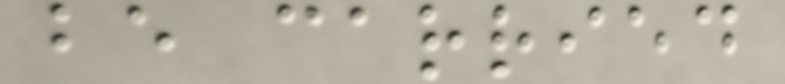be carried
